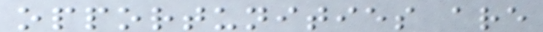opportunities are
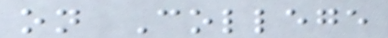on College
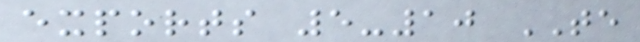exports 5-10 TE
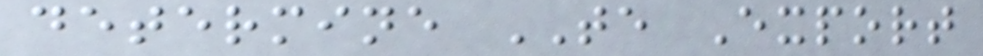determine TE Export
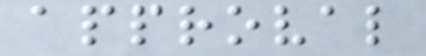approval
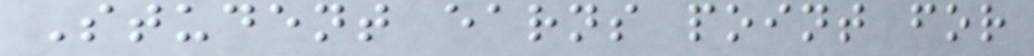Student earns point for
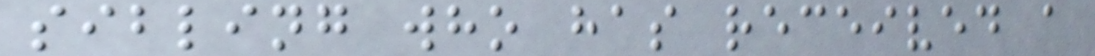sibling who has received a
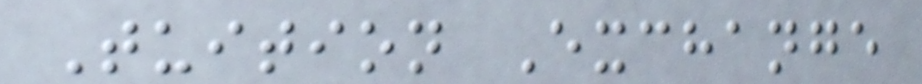Tuition Exchange
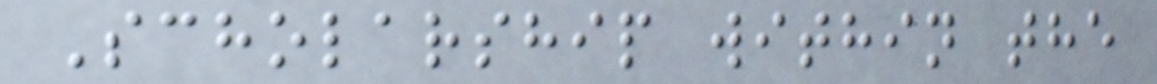Scholarship within the
